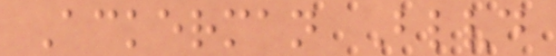Ackerman Blvd
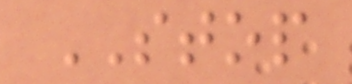STOP
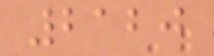2120
